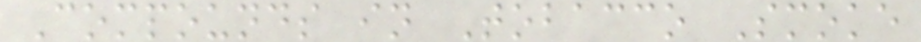Compounds in Tobacco Smoke
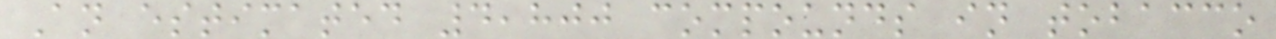An estimated 4,800 compounds in tobacco
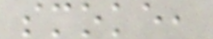smoke,
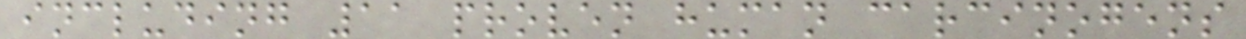including 11 proven human carcinogens
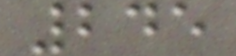245
